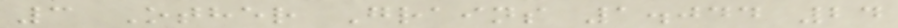3 Other Grains 1.044 24
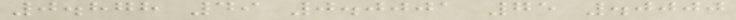0.878 49 0.0001 75 .0000
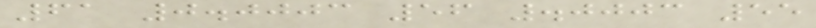61 0.0003 56 .0003 55
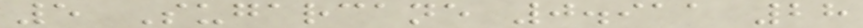5 Sugarcane 0.911 28
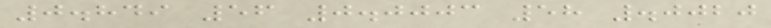0.849 56 0.0003 58 .0020
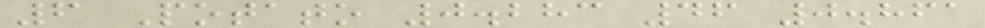6 Potato 0.283 46 0.861
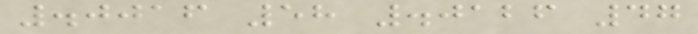.0016 58 .0126 47
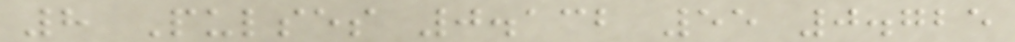8 Pulses 0.132 55 0.725
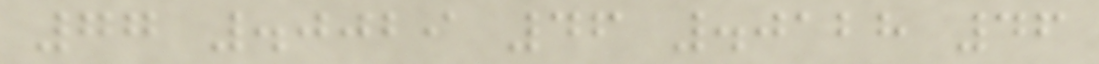77 .0029 46 .0128 46
